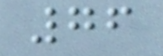76
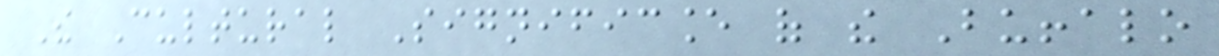The Cultural Significance of the Buffalo
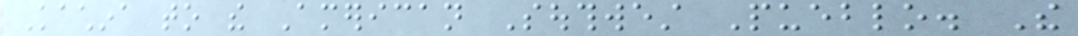Kachina to the American Southwest Pueblo. The
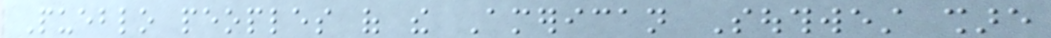Pueblo peoples of the American Southwest share
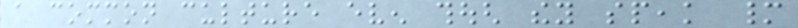a common culture even though they speak many
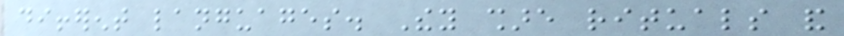different languages. They share rituals and
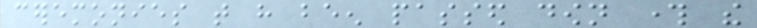ceremonies that have been passed down through the
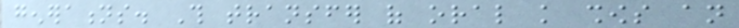generations. This transfer of oral knowledge shows an
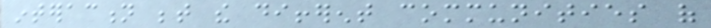interaction between the different communities of
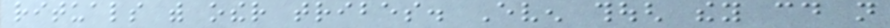rituals with other tribes. Even though they could not
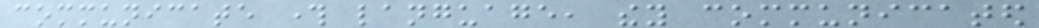communicate through language, they communicated
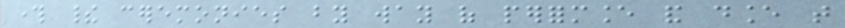through their ceremonies by way of performance and dance that
